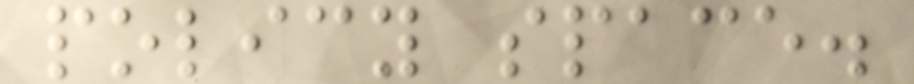policy space.
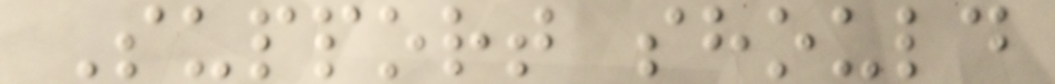Support should
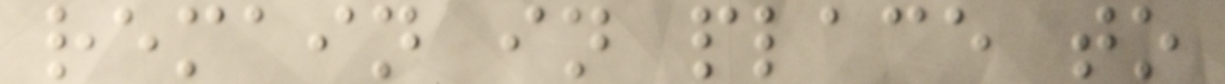remain in place to
